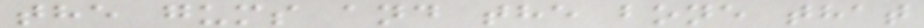the gums and the bone that
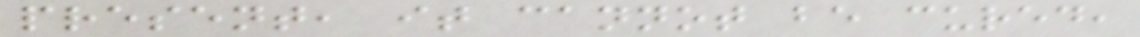present, it cannot be cured,
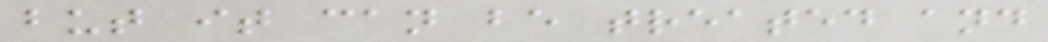but it can be treated and
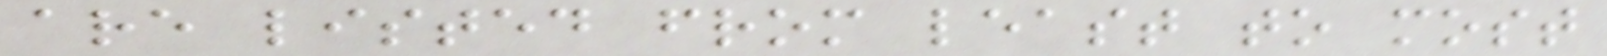are listed from least to most
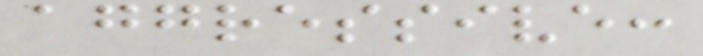aggressive:
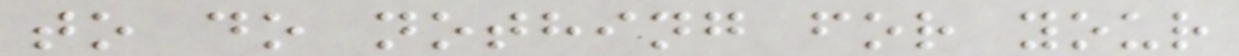to do nothing for your
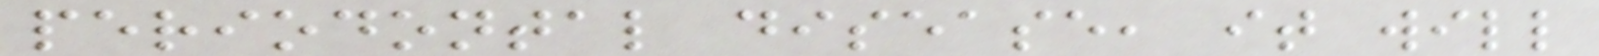periodontal disease, it will
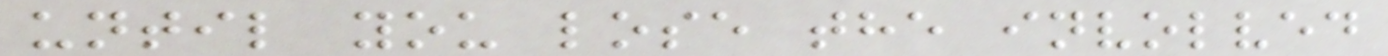until you lose the involved
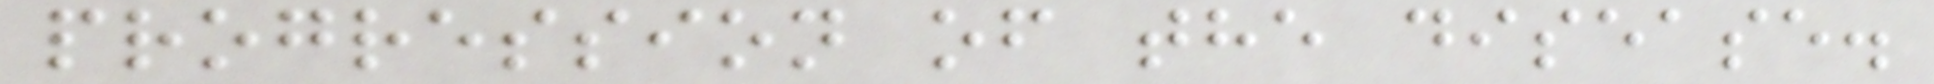progression of the disease.
